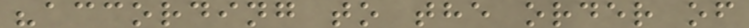"according to the order of
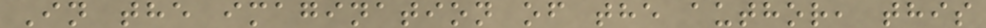In the imagination of the author, this
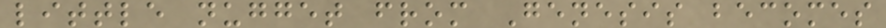little nugget from Genesis becomes
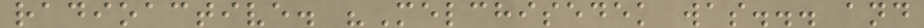radioactive. "Melchisedek was... and
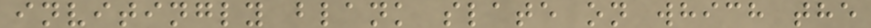invitingly blank slate on which the
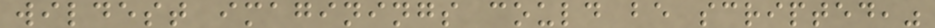wildest imaginings could be scripted,"
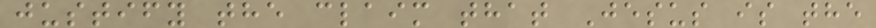justify the claim that Jesus is the
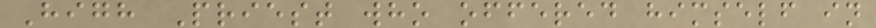High Priest who offered himself in
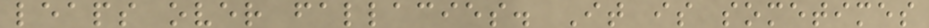leaps over fallacies. It is sometimes
